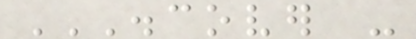DISCOVER -
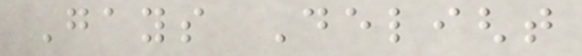Gays Delight
